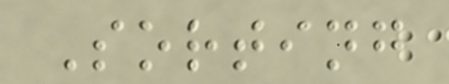Sorting
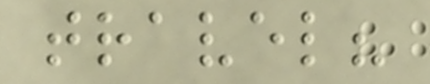travel?
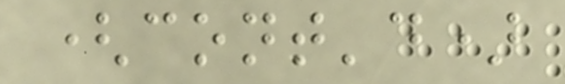(cont'd)
